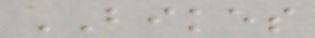BIKES
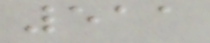511
